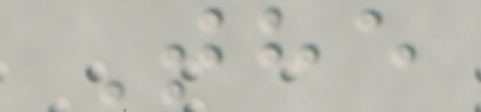The
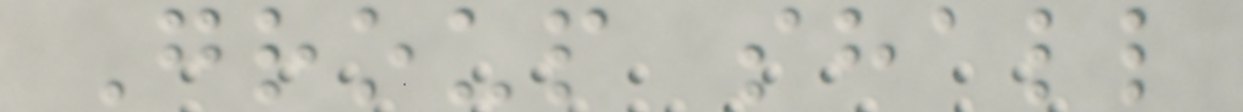Group shall
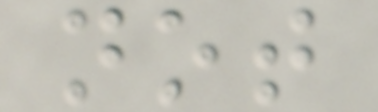not
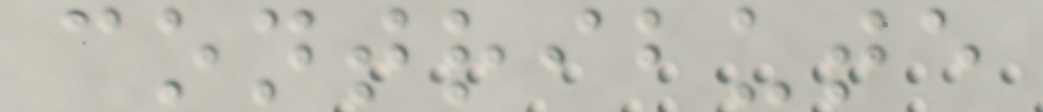contribute
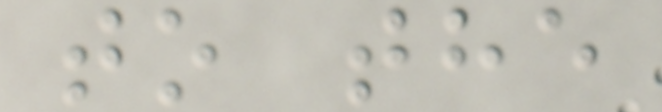to the
